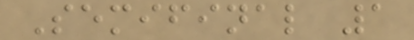Semifinal 1
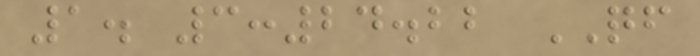1. 3:24.22 QF
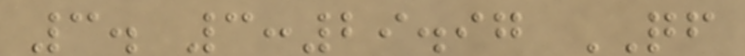3. 3:29.97 QF
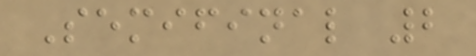Semifinal 2
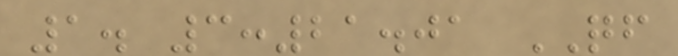1. 3:21.01 QF
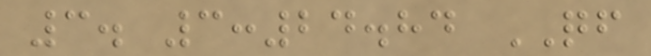3. 3:24.84 QF
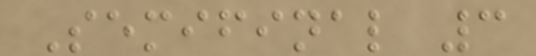Semifinal 3
